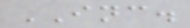INC.
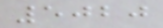5020
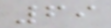69
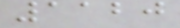1120
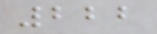222
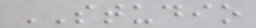STUDIO
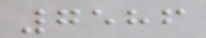7586
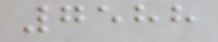7588
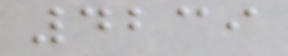4239
